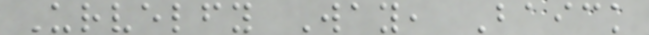Urvelfy Way, Baick
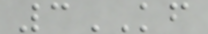3KF
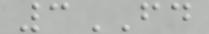3FD
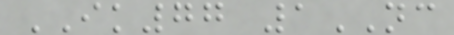IK77 1NC
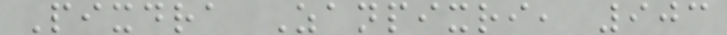Pixdra Zanpixri, 903
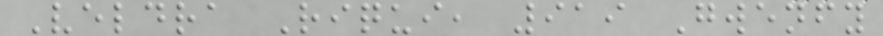Veldra Riqui, 919 Gwenfy
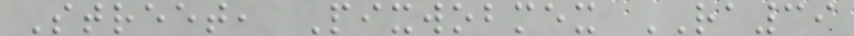Street, Pixwobmex RA39
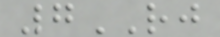7RJ
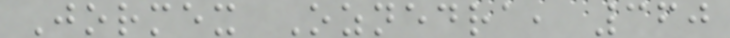Jormex Oznedra, 360
